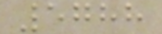5788
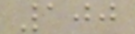100
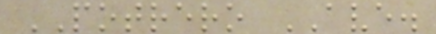POTRERO AVE.
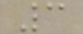3
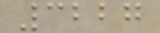3227
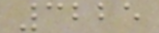3225
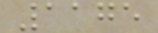1175
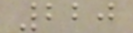220
